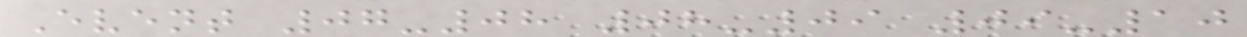Event 07-08 08-09 09-10
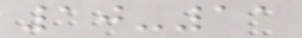10-11
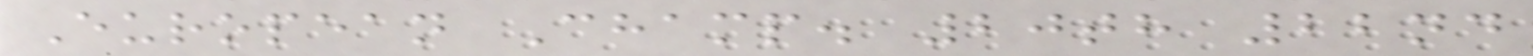European Champ. 20th 22nd
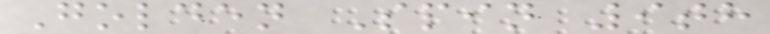Golden Spin 9th
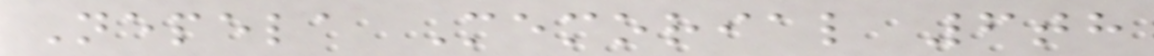Nepela Memorial 6th
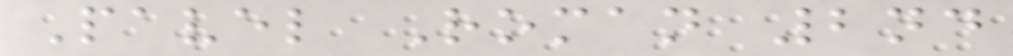Pavel Roman 2nd
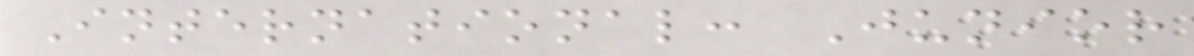International: Junior
